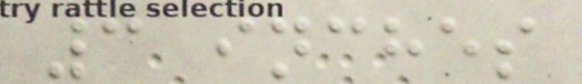3 inches
